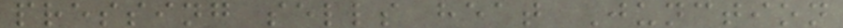pressing sells heat Junction
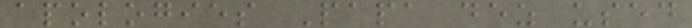apologies Papa dez used
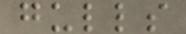gulls
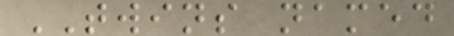TWINS named
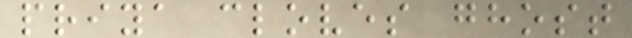priya cloves ghost
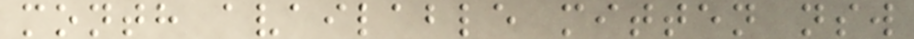month available mitten nsw
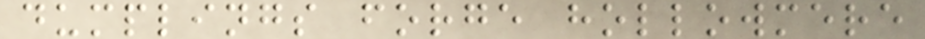dumplings forge hollowmere
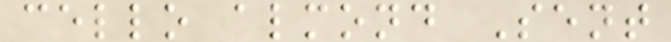cello almond Sent
